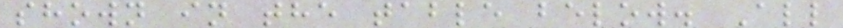shown in the table below. All
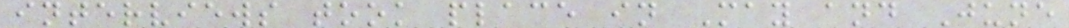interviews took place in May and June
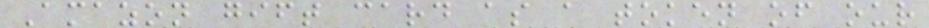Amazon gift card as a token of our
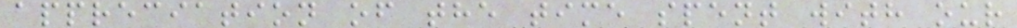appreciation of the time spent with our
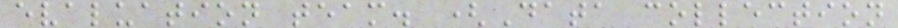evaluation team. (Data collection
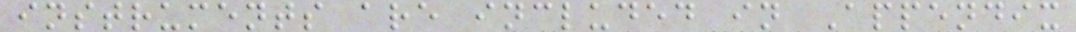instruments are included in Appendix
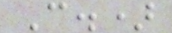C.)
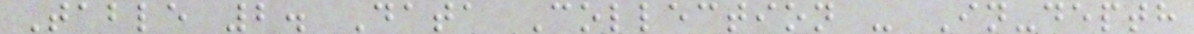Table 2. Data Collection - In-depth
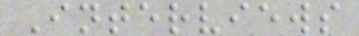Interviews
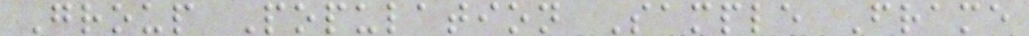Group Population Sample Frame
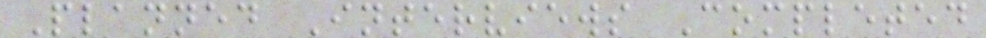Planned Interviews Completed
